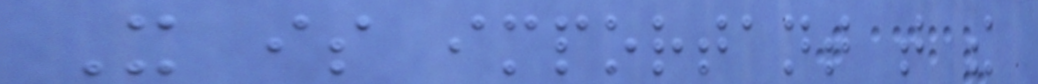It is important that the
